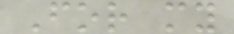For my
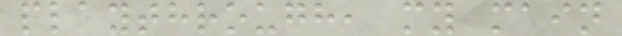playthrough, my main
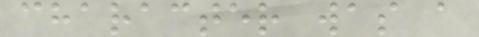character was a
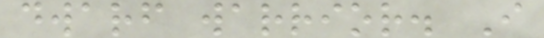dwarf warrior. I
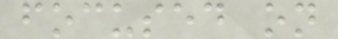focused on
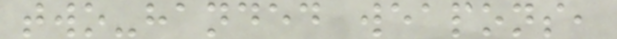two-handed weapons,
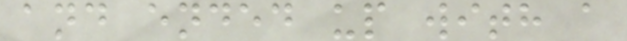and ended up with a
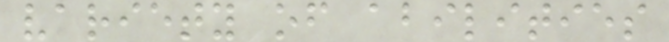variety of abilities
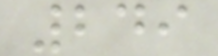249
